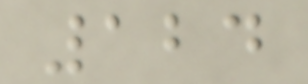124
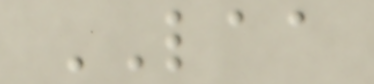LAA
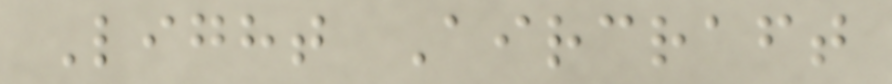Light Aircraft
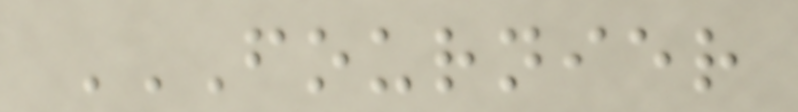FOURNIER
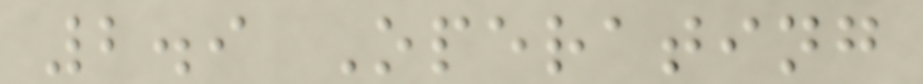2.9 Operating
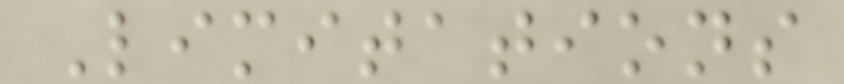Limitations
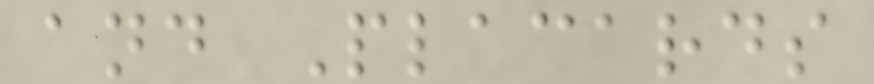and Placards
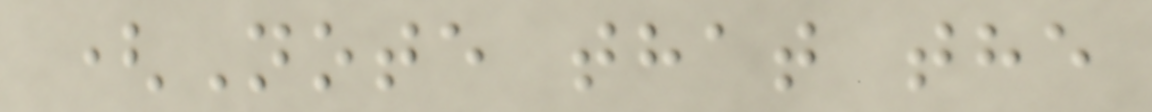(Note that the
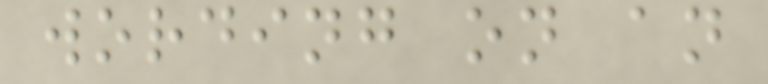wording on an
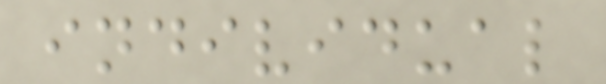individual
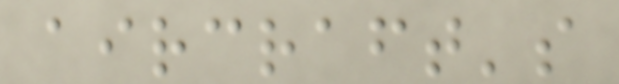aircraft's
